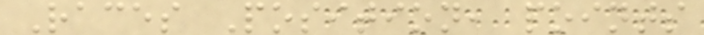Races Position, points
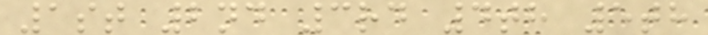1st 2nd 3rd 4th 5th
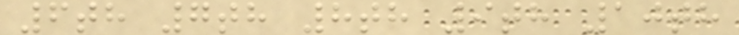6th 7th 8th 9th 10th
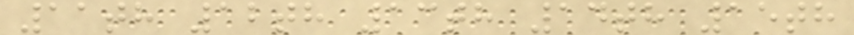11th 12th 13th 14th 15th
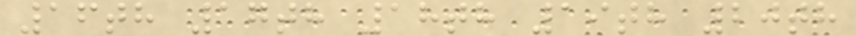16th 17th 18th 19th 20th
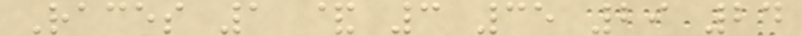Races 1 & 3 35 29 24
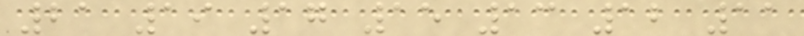21 19 17 15 13 12 11
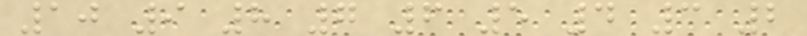10 9 8 7 6 5 4 3 2
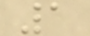1
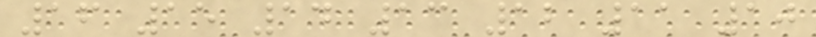16 15 14 13 12 11 10
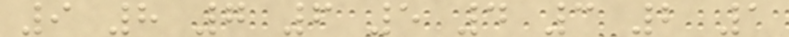9 8 7 6 5 4 3 2 1
